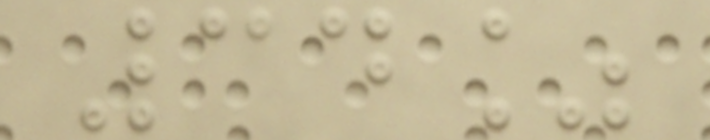34%
